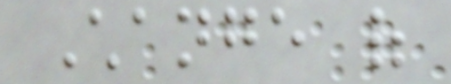Change of
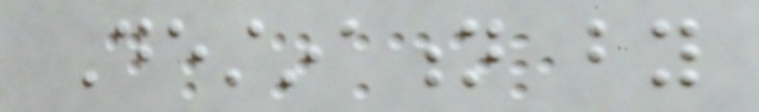Destination by
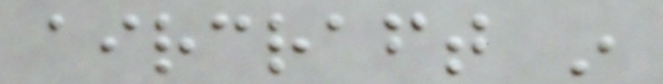aircraft in
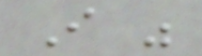I was
